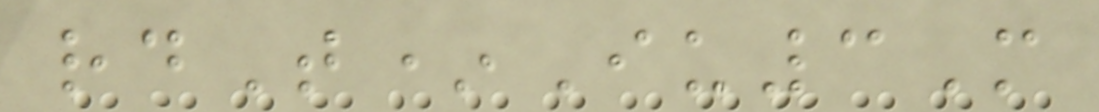rdT*Iu3M
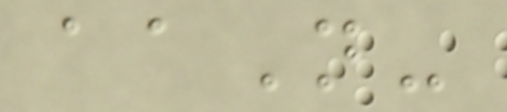aaN-
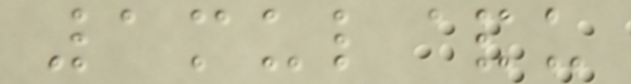1mul&u
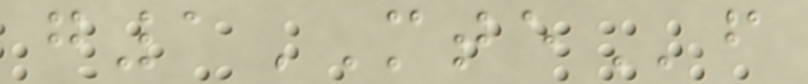g1MTEf
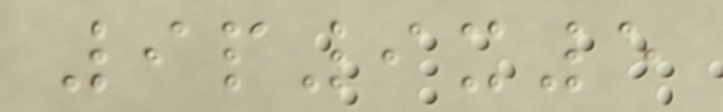9p9x5
